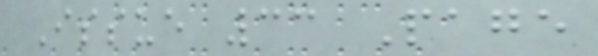Issue 33 Page
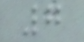7
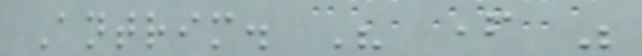Antrim. His father was
